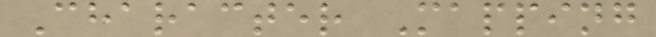Character Mapping
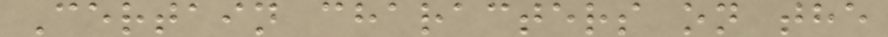Certain characters on the
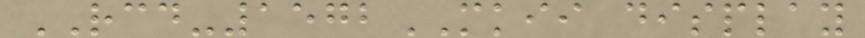RCD-1572MKII display
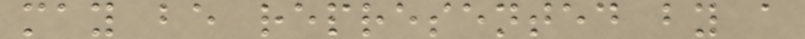may be represented by a
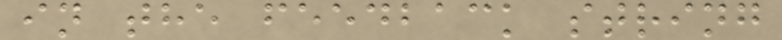in the feedback string
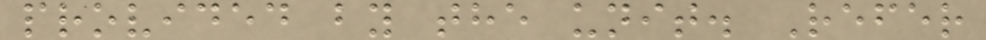provided by the unit. Refer
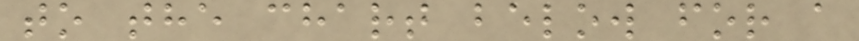to the chart below for a
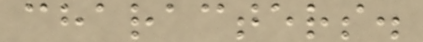characters.
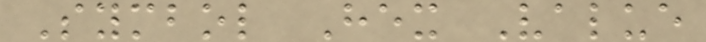Symbol Hex Value
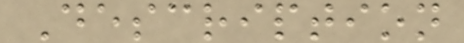Description
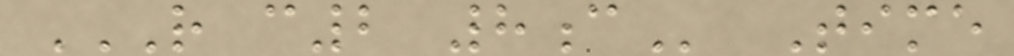R C2 8C Time
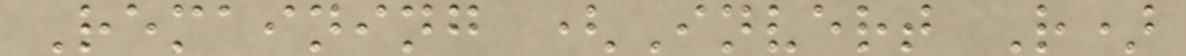Remaining (Invert R)
